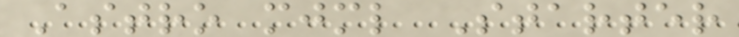Astro mjml Starter
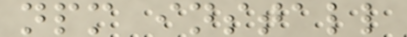npm install
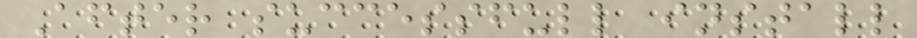After successfull install
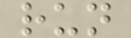run
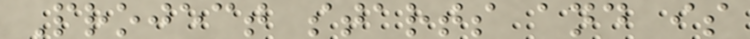Project starts and is
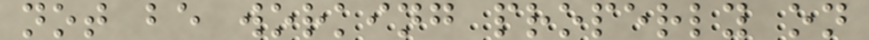not be working properly on
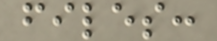files:
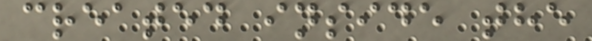created inside the
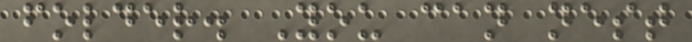folder. You can nest
